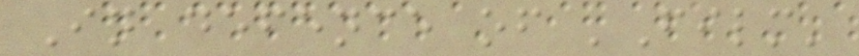In defence of 'Film'
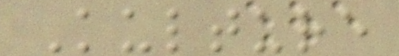Kulture
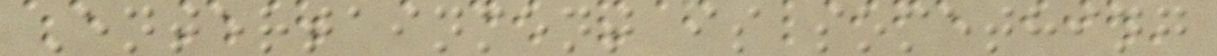Entertainment is something
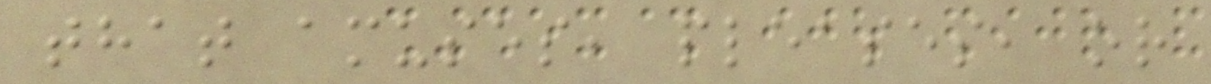that amuses, pleases, or
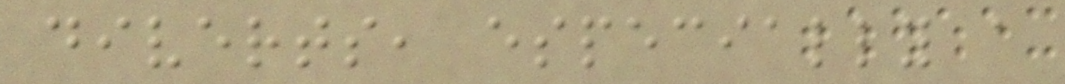diverts, especially a
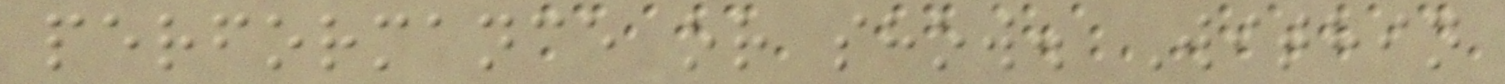performance or show. Within
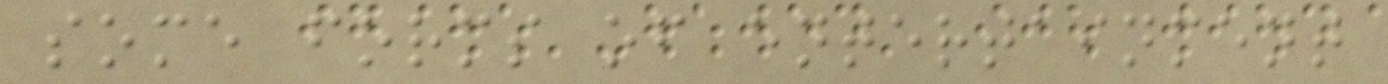some forms of entertainment
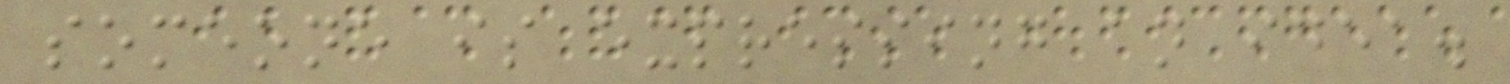someone is expressing an idea.
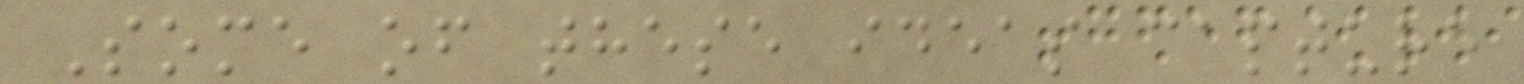Some of these ideas capture
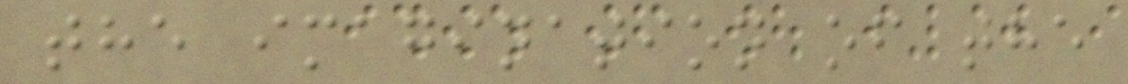the imagination of the
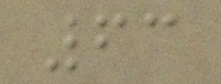63
